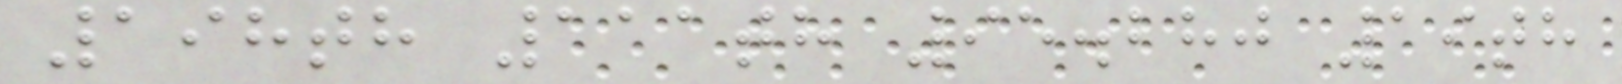198th 111th 95.280 19th
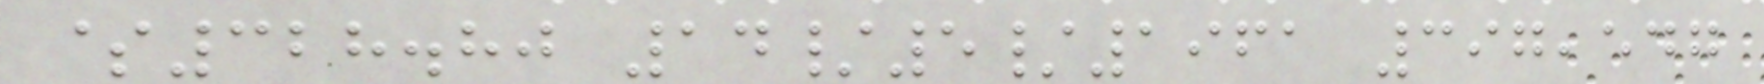$328.80 14/5/1961 397,547
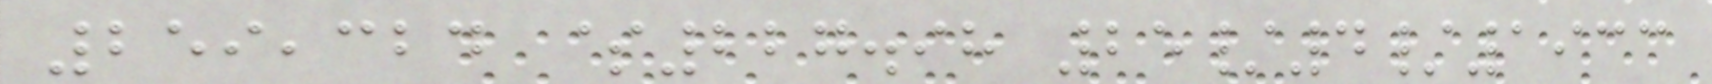259,324 $227.98 25/4/1933
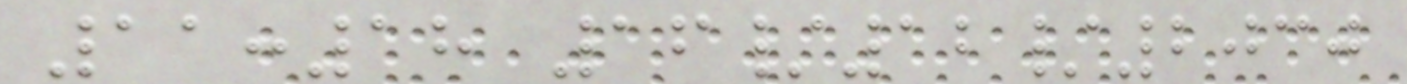11:18 16/12/2030
